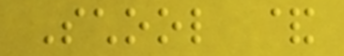School &
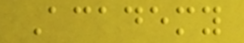Academy
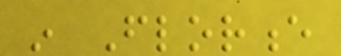in Florence
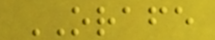ORAFE
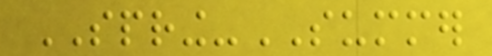SPRING-SUMMER
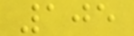105
